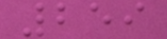259
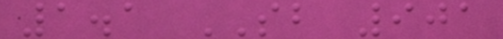1.1 SB 901
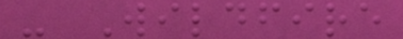- Wildfire
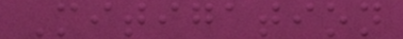Mitigation
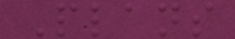Plans
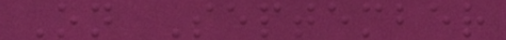On September
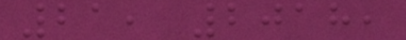21, 2018,
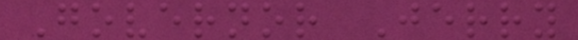Governor Jerry
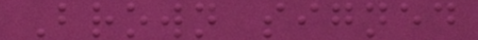Brown signed
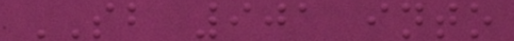SB 901 into
